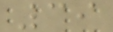39
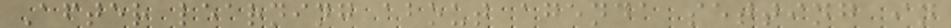After learning about agenda setting in
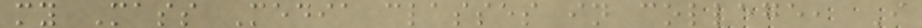my Mass Media classes in college, I
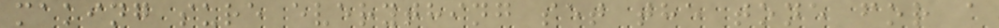making sure everything set the tone for a
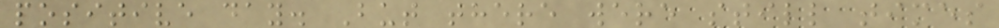positive day. But there were still times
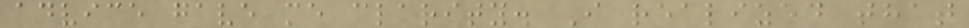advice gave me clarity. I realized that
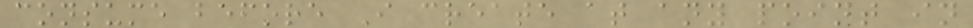consume before I create at any point in
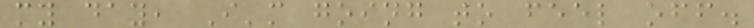my day, I'm going to feel off.
